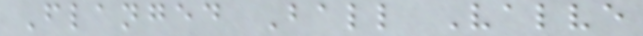Flanged Ball Valve
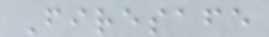Firesafe
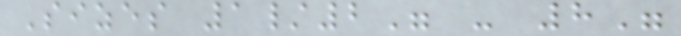Sizes 1/2" - 8"
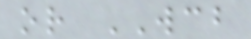or WCB
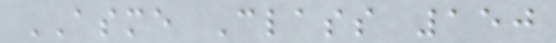ASME Class 150
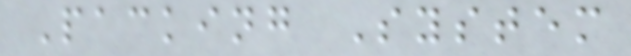Packing System
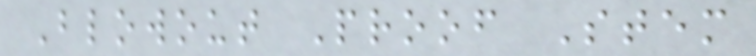Blowout Proof Stem
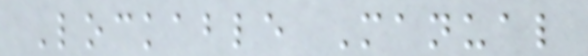Lockable Manual
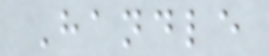Handle
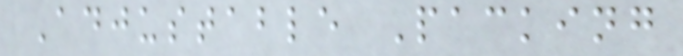Adjustable Packing
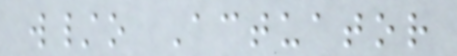w/o Actuator
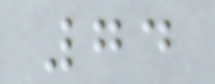74
